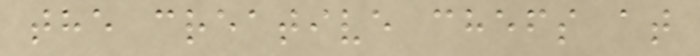the creative chefs at
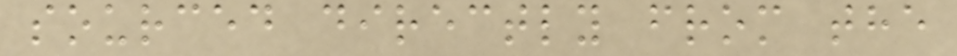sourced directly from the
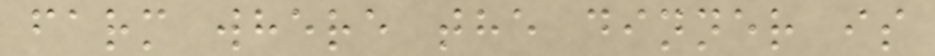farm where the dinner is
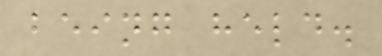being held.
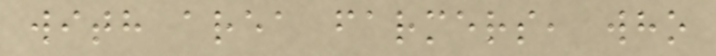with area farmers, who
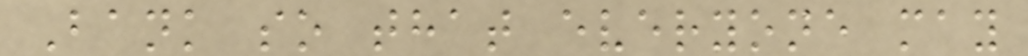Bank so that everyone may
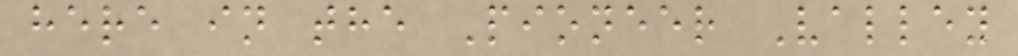here in the Pioneer Valley
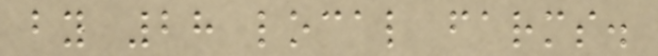by 28 local farms.
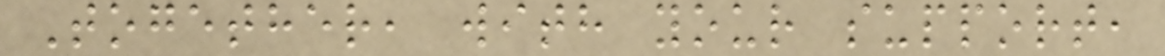Together, with your support,
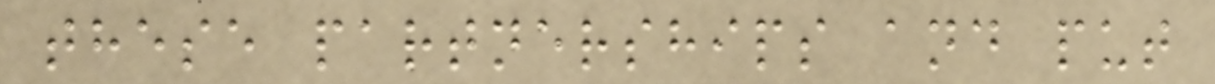these partnerships and put
